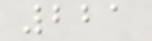221
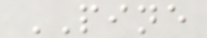PINE
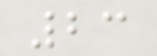23
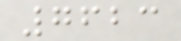7623
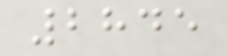2845
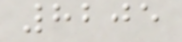8205
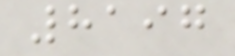8197
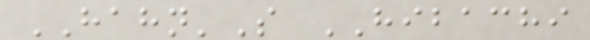HAHN'S HIBACHI
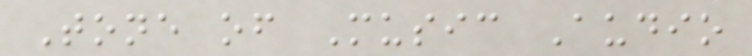Tone of Music Audio
